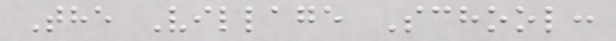The Village School:
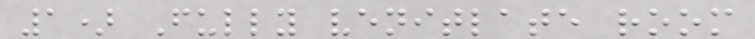1) Fully venitlate room
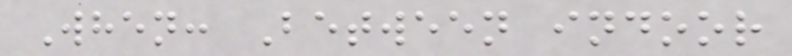When: Between indoor
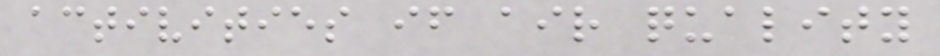activities if air quality
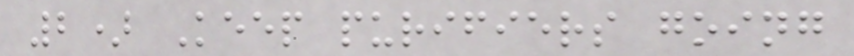2) Keep purifiers going
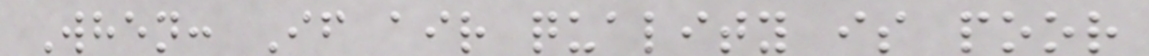When: If air quality is poor
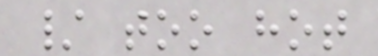/ too hot
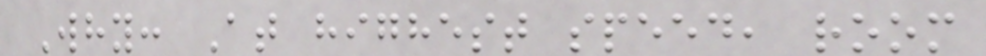Why: At highest speed, room
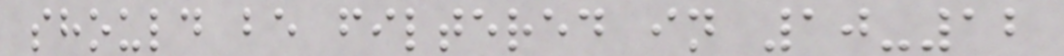should be filtered in 10-12
